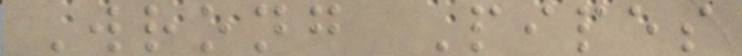Wrong Pipes
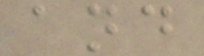and
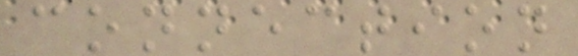connection
